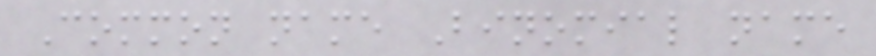Common name Binomial name
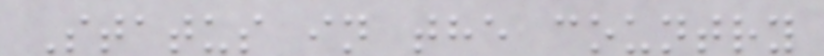Status in the country
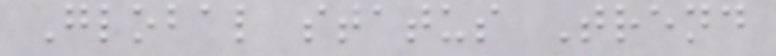Global status Trend
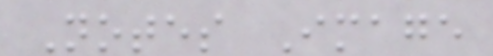Notes Image
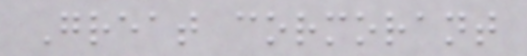Great cormorant
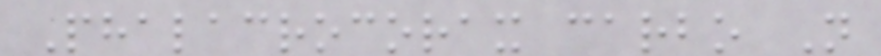Phalacrocorax carbo N
